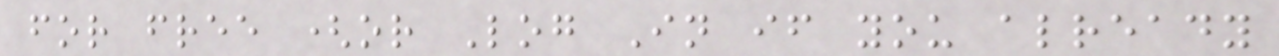for free (or Log In if you already
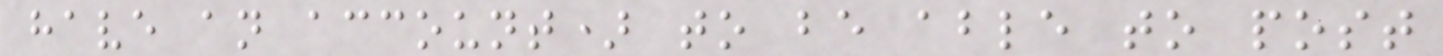have an account) to be able to post
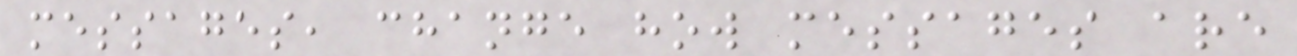messages, change how messages are
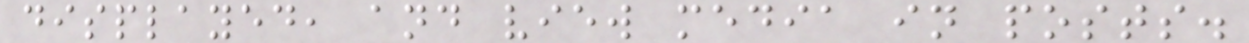displayed, and view media in posts.
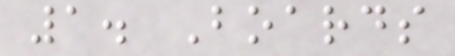1. Boards
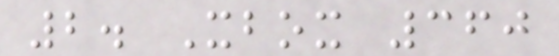2. Xbox 360
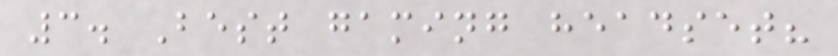3. Best gaming headset?
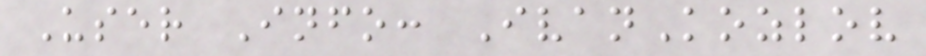User Info: IvanKozlov
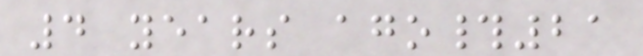4 years ago#21
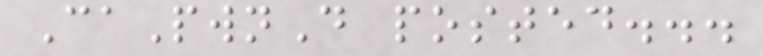CaPwnD posted...
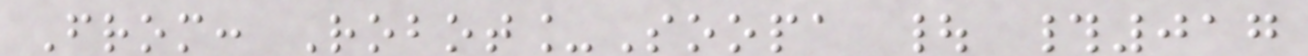From: Robot_Soopa | #017
